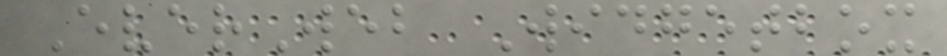EverWeb Widgetbox
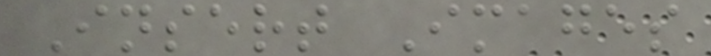Insert Images
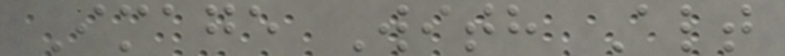Image With Alt
